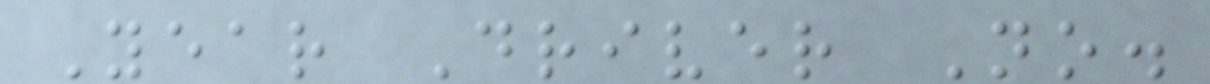Year Driver No.
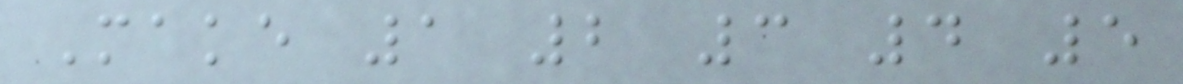Make 1 2 3 4 5
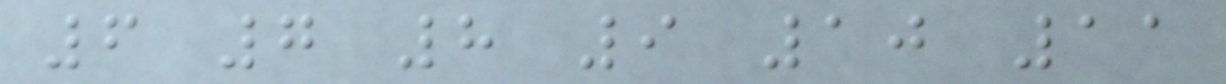6 7 8 9 10 11
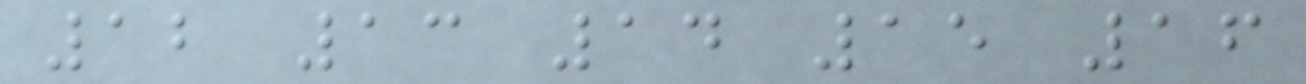12 13 14 15 16
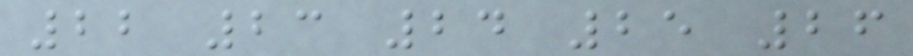22 23 24 25 26
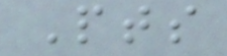Pts
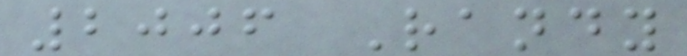2006 Randy
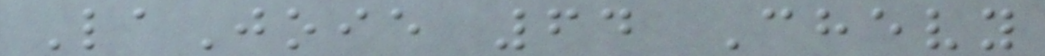LaJoie 64 Chevy
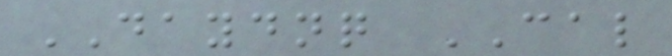DAYDNQ CAL
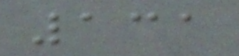131
